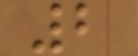2
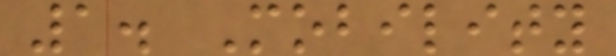1. Mobility
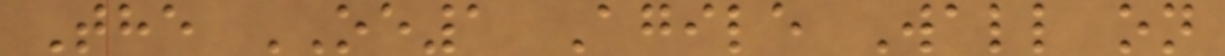The OE1 Agile Wall on
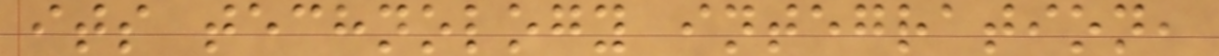its technology integration,
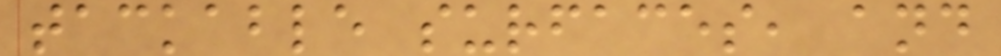tackable surfaces, and
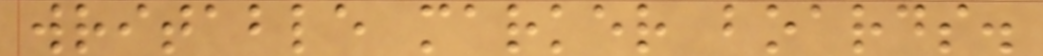writable marker boards.
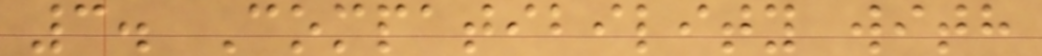3. Compatibility with
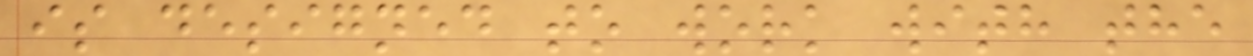is designed to work with the
